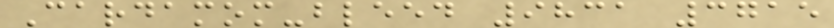Cardamom-bleed 9831 3715
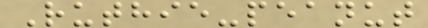Ruthie-peanut
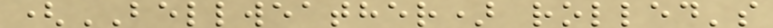(BELLWEATHER) rolled's
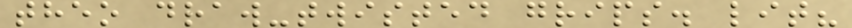theo draw-twisted grips. lit?
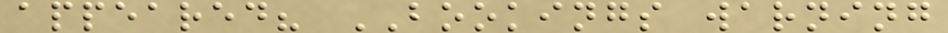appeared? BOOKINGS warning
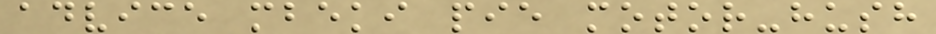advice mbeki pie motor-hush
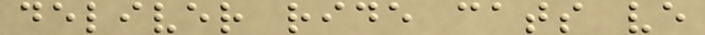deliver ride cats ve
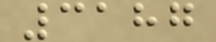3187
